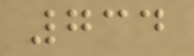734
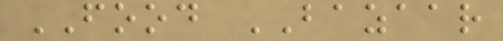FOOD BAZAAR
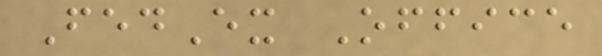FedEx Office
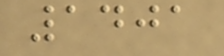1401
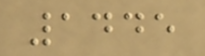1445
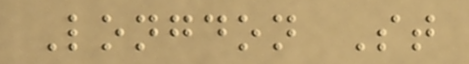Longdon St
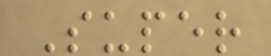Super
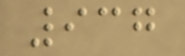937
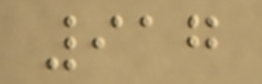917
